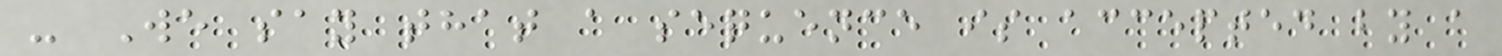- We say that a sequence is accepted by a
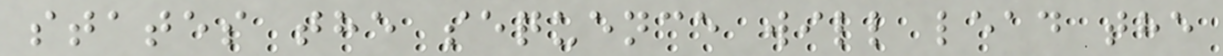states the sequence will lead the
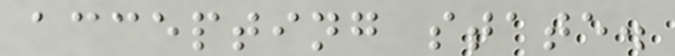accepting state.
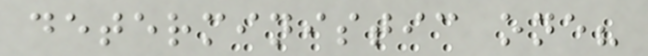deterministic one?
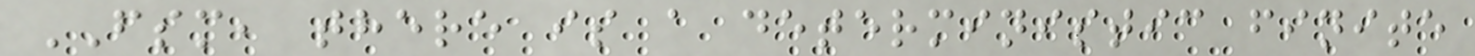FSM, there is a deterministic finite
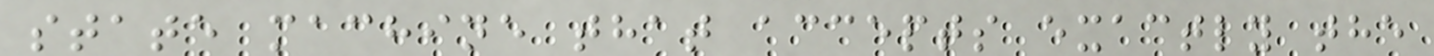state machine that accepts exactly the
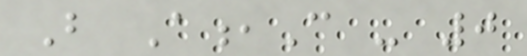B A,C - 0
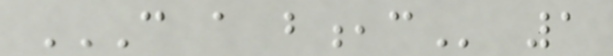C A B,C 1
